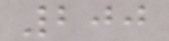200
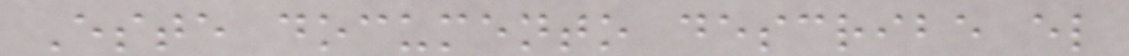Este documento describe el
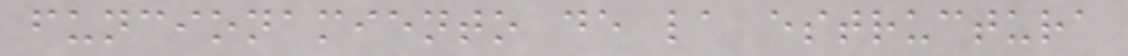funcionamiento de la estructura
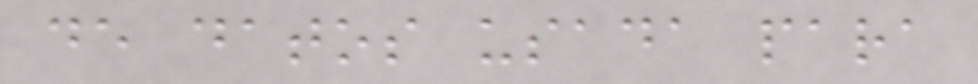de datos usada para
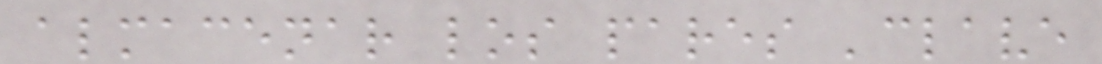almacenar los pares 'clave
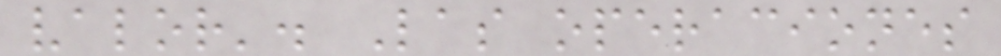valor'. Las operaciones
